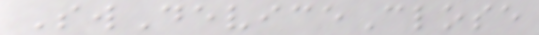SwDeviceClose
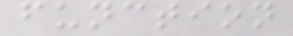function
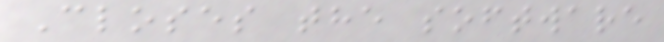Closes the software
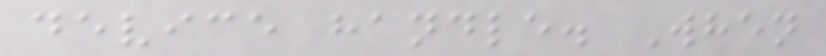device handle. When
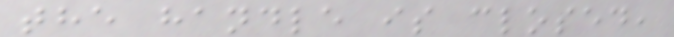the handle is closed,
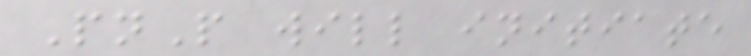PnP will initiate
